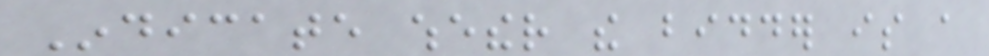Indicate whether the bidder is a
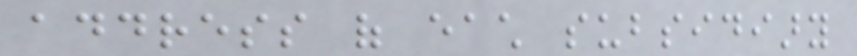address of each subsidiary
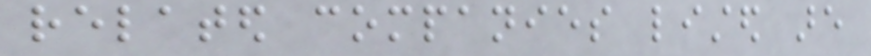related companies listed are
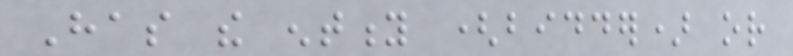Has the entity (bidder) or
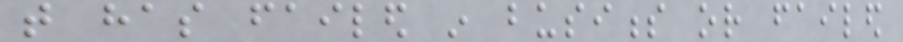that has failed in business or failed
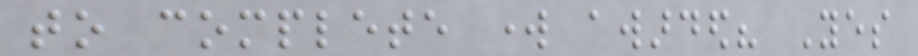to complete work awarded? Yes
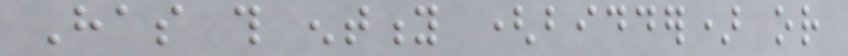Has this entity (bidder) or
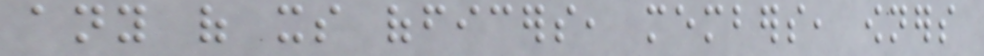any of its officers, members, owners
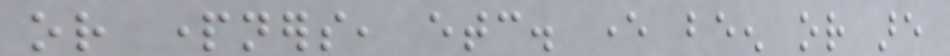or partners, etc. ever been or are
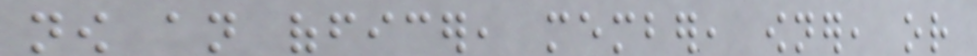now an officer, member, owner, or
